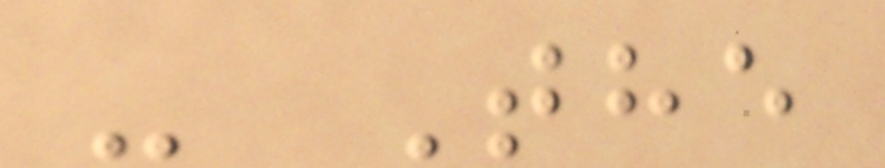- The
